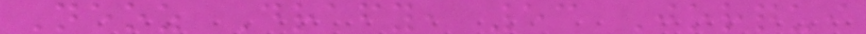Neoz Drafy, 53 Jorqui
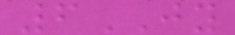6JY
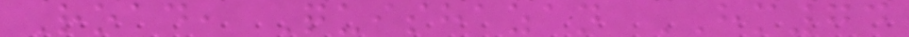Road, Quishazan HM74
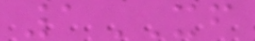1XF
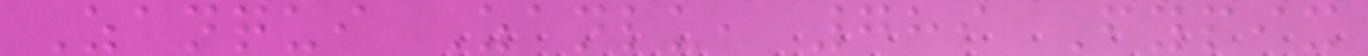Zanqui Zanlu, 789 Fypix
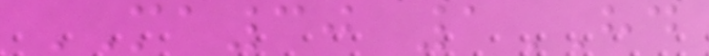MA30 1HD
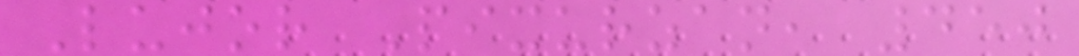Lujor Pixurzan, 450
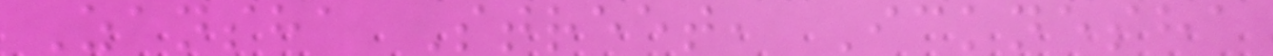Zansha Street, Icknesha
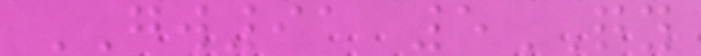GW91 5QY
